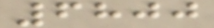6800
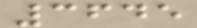3645
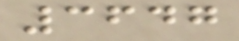3647
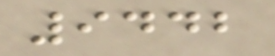9442
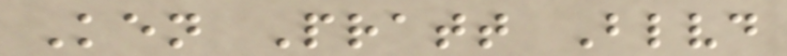Ken Pratt Blvd
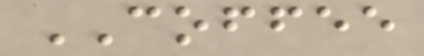COFFEE
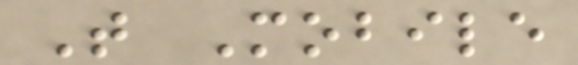T Mobile
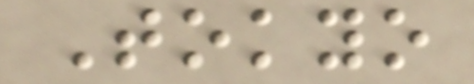Tokyo
